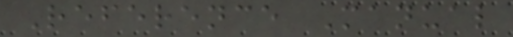Reference Manual
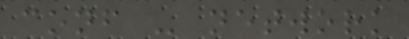conf - network
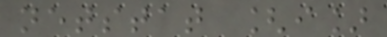netstat [i]
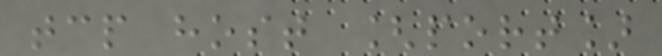tcp host [port]
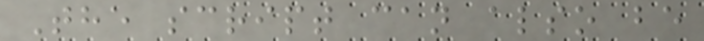The script can also be
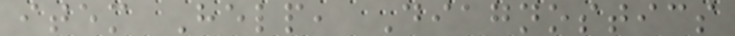item Help, Diagnostics
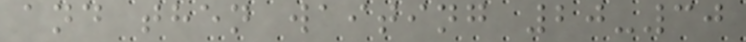and then waiting 20-30
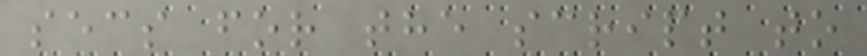secs for the script to
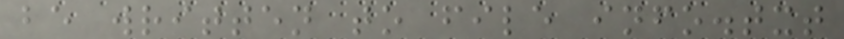be written to file info.txt
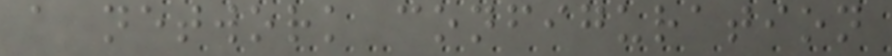a network configuration
